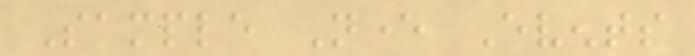Sample Never Events
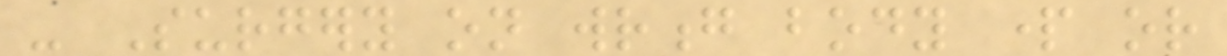- Surgery on wrong body part or
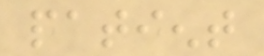patient
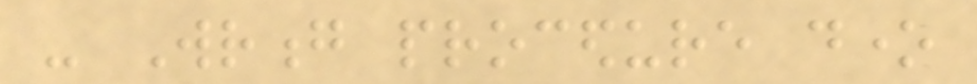- Wrong procedure done
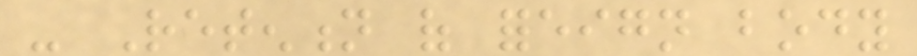- Retention of foreign body
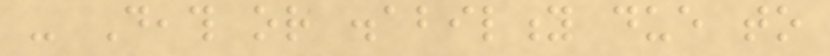- Death or disability due to
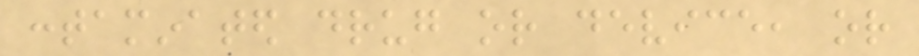contaminated drug or device, or
